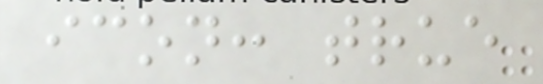icon: true
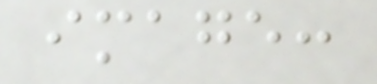image:
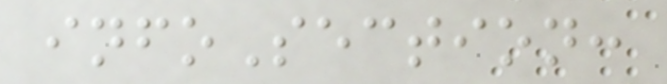infoSection:
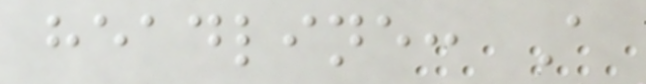headline: A
